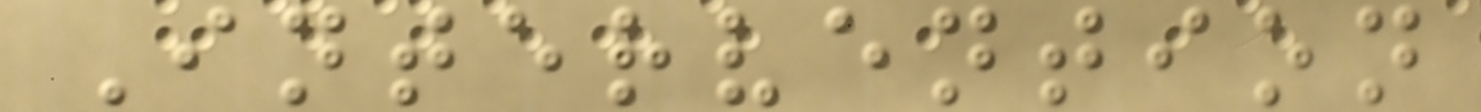Intervention
